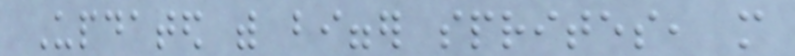Updated with bigger sprites, more
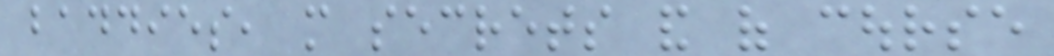baddies, more secrets and of course
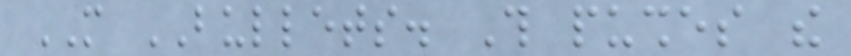MORE BULLETS. This pushes the
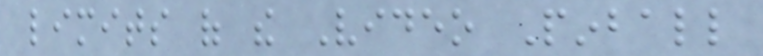limits of the Video Pinball
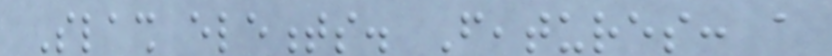Slash elements. Features: a
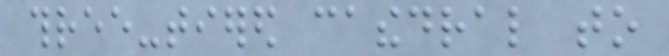three-tiered cathedral to
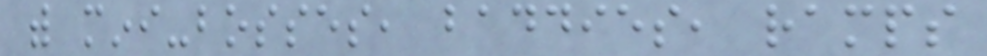with mini-bosses, baddies, ramps
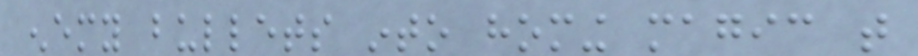enemy bullets into homing magic that
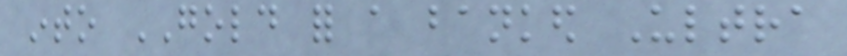into GOLD for a banked Ultra
